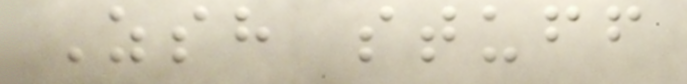Zsh stuff
